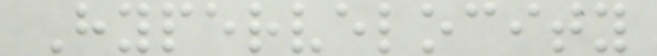Hypervelocity
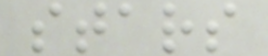stars
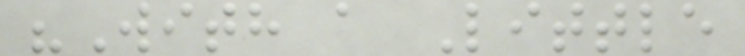"With a Little
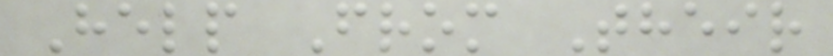Help From Their
